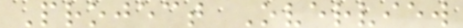Project Overview
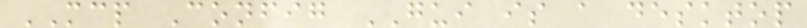MCP Config GUI is a desktop
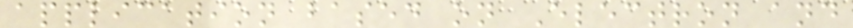application based on Electron and
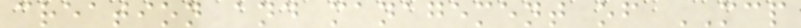creation and management of MCP
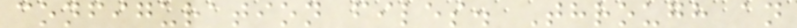configuration files. Through an
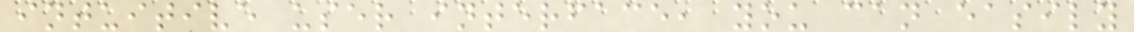intuitive user interface, you can easily
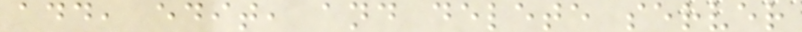add, edit, and delete server
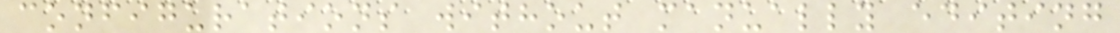configurations without manually editing
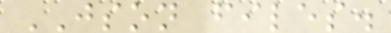JSON files.
